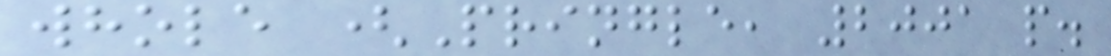whole (Pringle, 2001 p.
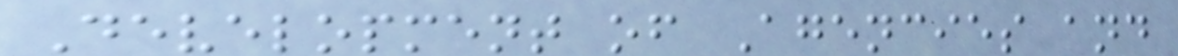Development of Agencies and
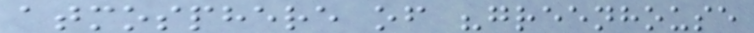atmosphere of "greenhouse
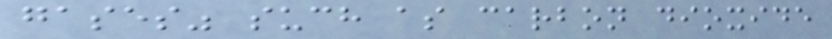gases" such as carbon dioxide
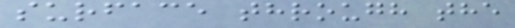surface through the
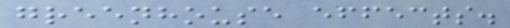greenhouse effects.
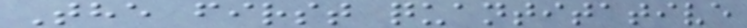The first quantitative
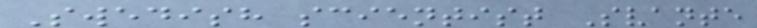Swedish scientist Svante
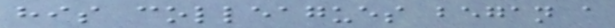his colleagues began a
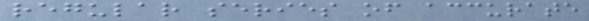regular series of accurate
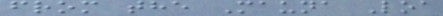from the Mauna Loa
